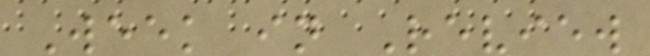Week in Review
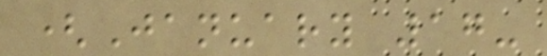(January 17-
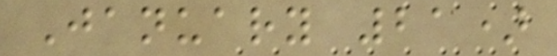January 21)
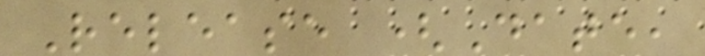Release (Date,
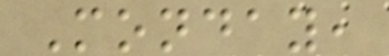Monday,
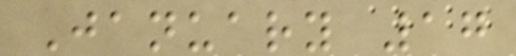January 17
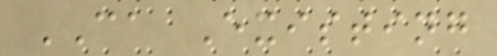CA Existing
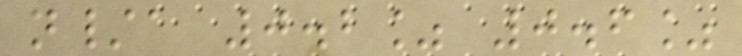n/a 0.2% 0.6%
